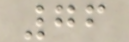76
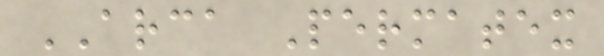ARCA Permatex
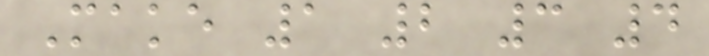Make 1 2 3 4
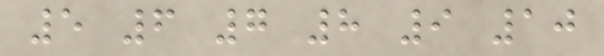5 6 7 8 9 10
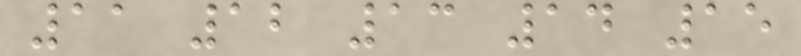11 12 13 14 15
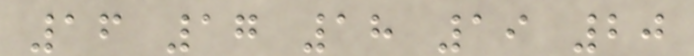16 17 18 19 20
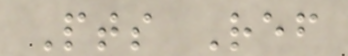Pts Ref
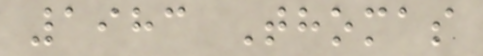1983 Thomas
